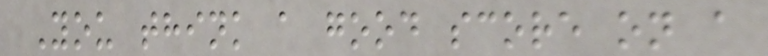You think a good score on a
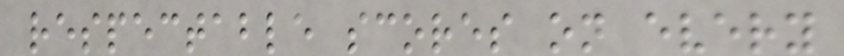respectable scores on every
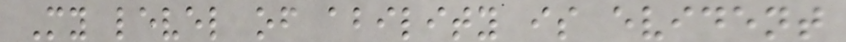My level of ability is evident
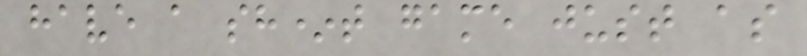have a sh*t game just as
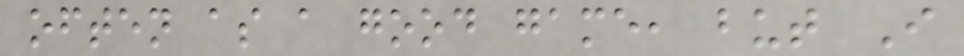often as a good game, but I
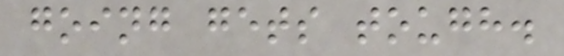going gets tough.
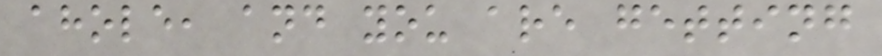ahole, and you are getting
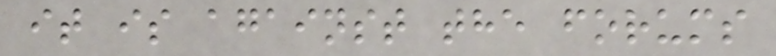it is against the forums
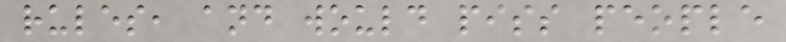rules, and would piss people
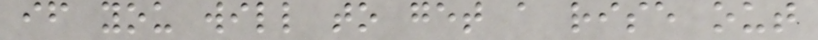if you will to get a rise out
